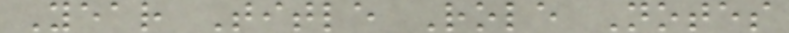Year Title Role Notes
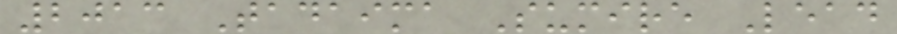2013 Tadaima Sumire Lead
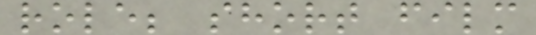role; short film
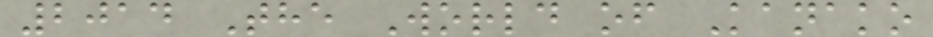2014 The World of Kanako
